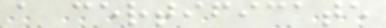a certificate
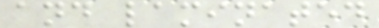and laminated
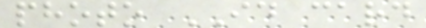photo ID card
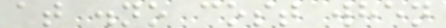at .no cost when
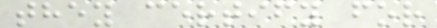they certify for
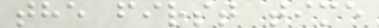the first time
